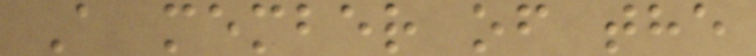A member of the
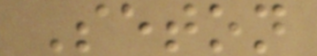Seton
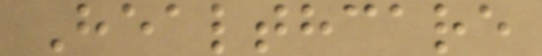Healthcare
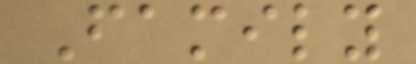Family
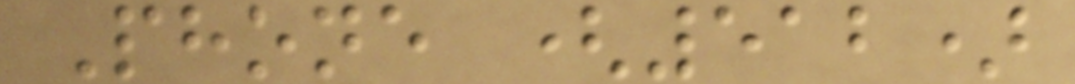Phone (512)
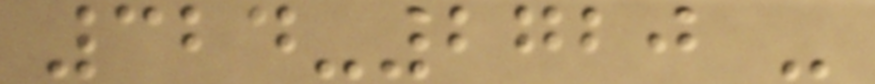324-2720 -
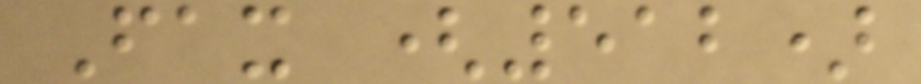Fax (512)
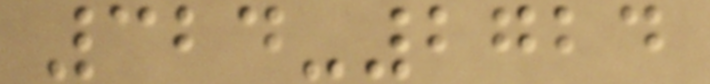324-2724
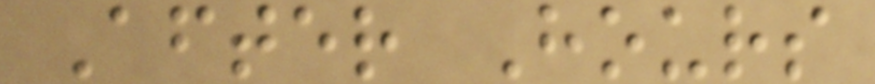After Hours
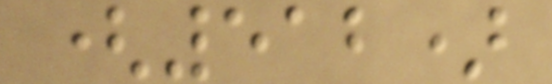(512)
